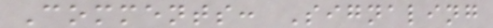Comments: Signaling
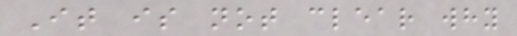It is not clear why
